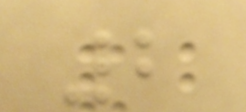2
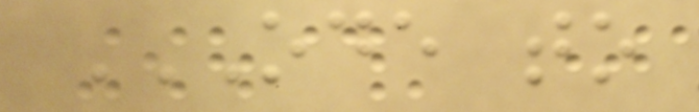ODE TO
